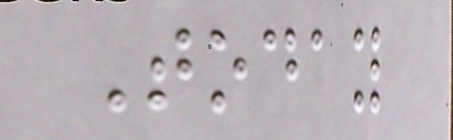Today
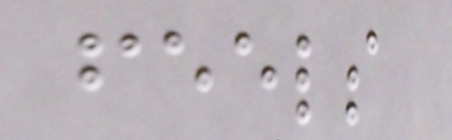feels
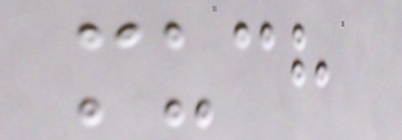much
